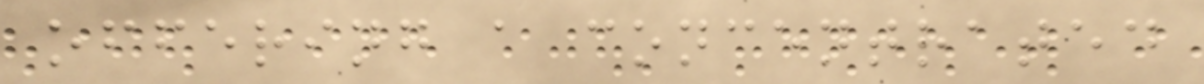offering a concentrated
